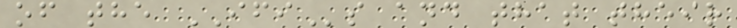of the IFIs and that their
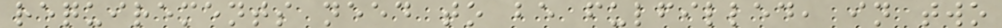requirements need to be fulfilled, in two
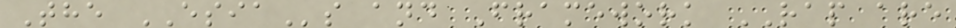The ESIAs and Framework RAP are
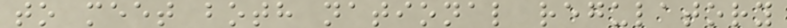to meet both national regulatory
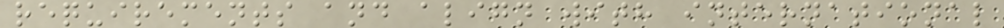requirements and align with international
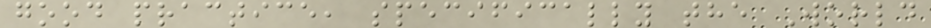good practice, specifically the World
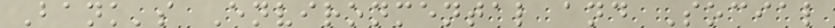Bank's Environmental and Social
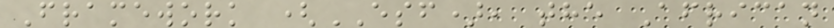Framework (ESF), the African
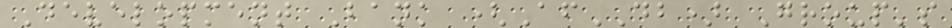Development Bank (AfDB) Group's
